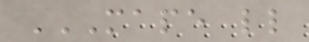MAPE LL
